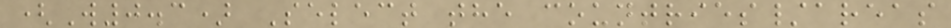(W0.3) Select the countries/areas
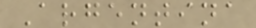Argentina
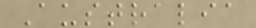Australia
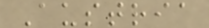Austria
